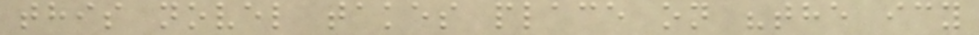this novel takes place on "the icy
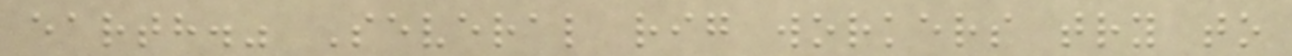earth." Several rig workers try to
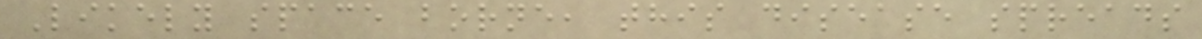Likely space borne, this disease spreads
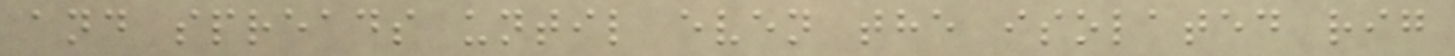and spreads until even the isolated rig
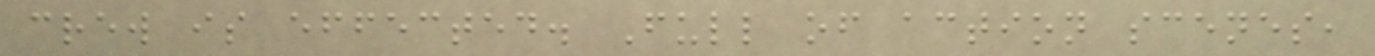crew is effected. Full of action scenes,
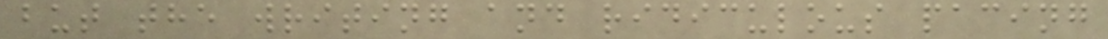but the writing and ridiculous pacing
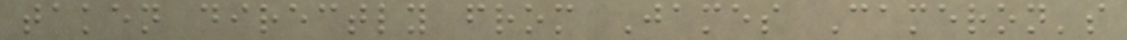taken directly from James Cameron's
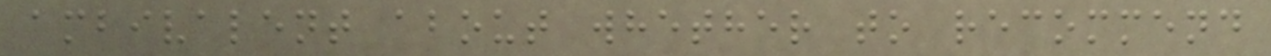ambivalent about whether to recommend
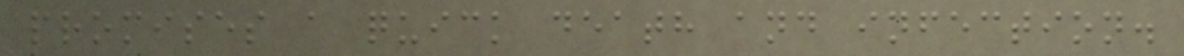promises a quick death and infection.
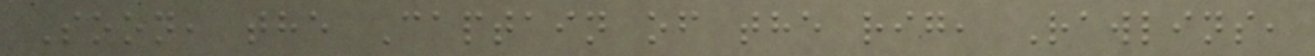Soon, the Captain of the rig, Rawlins,
